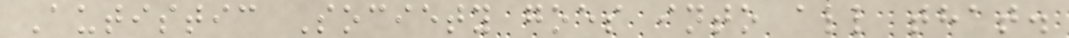Autistic Society goes into all that.
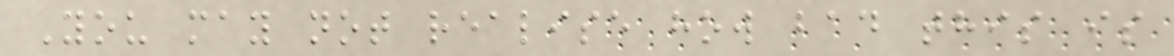You may not realise how bad this is
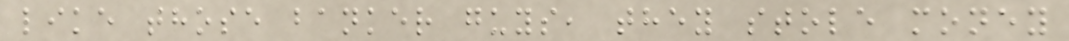like those banker guys, they stole money
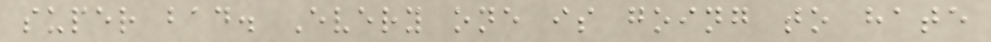super bad. Every one is going to hate
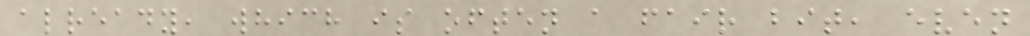already, which is often a fair bit, even
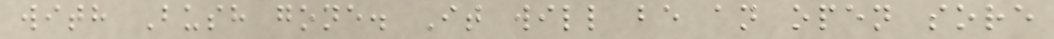with Bush gone. It will be an open sore
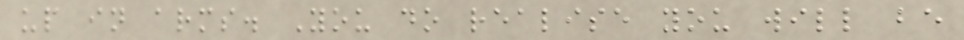up in arms. You do realise you will be
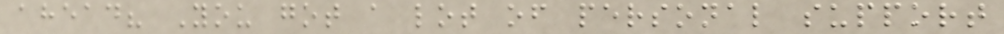ahead? You got a lot of personal support
